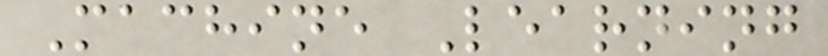Machine Learning
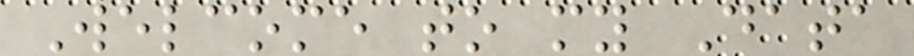Welcome to my Data
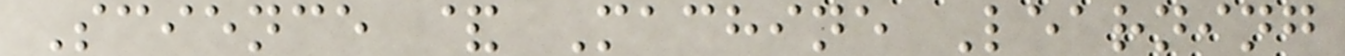Science & Machine Learning
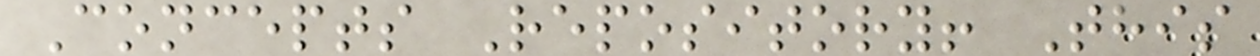Concepts Repository! This
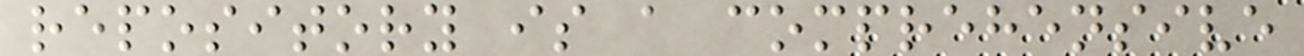repository is a comprehensive
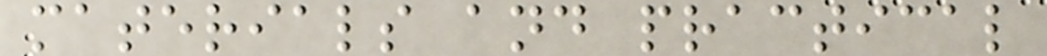materials and practical
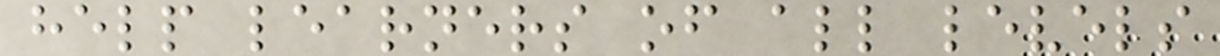help learners of all levels
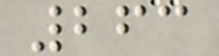263
